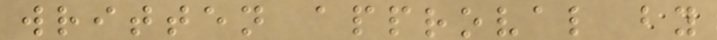written approval by
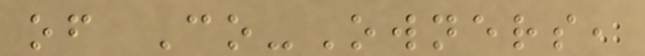of Co-Owners,
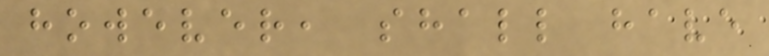however, shall have
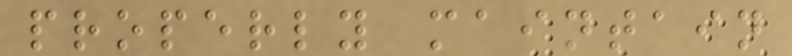properly maintain
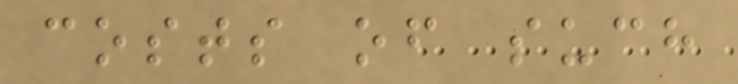costs of such
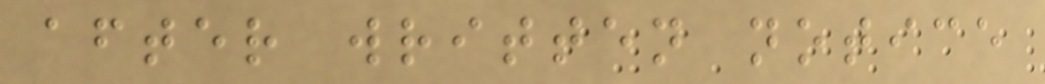after written notice
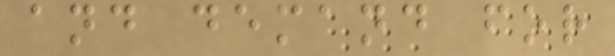and demand for
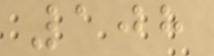108
